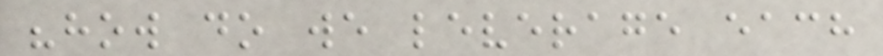"how do we leverage each
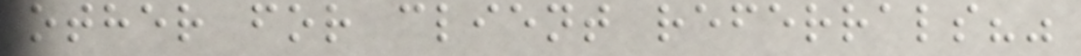other for client referrals?"
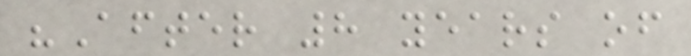"After 8 years of
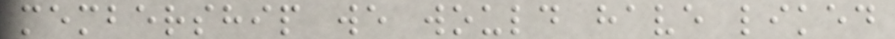membership we would have liked
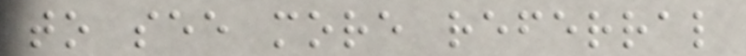to see more referral
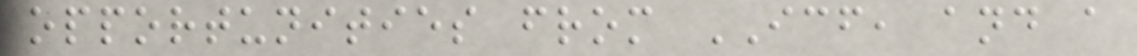opportunities from ICF, and a
